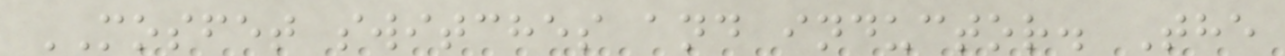MOSFET switches and inductor. The
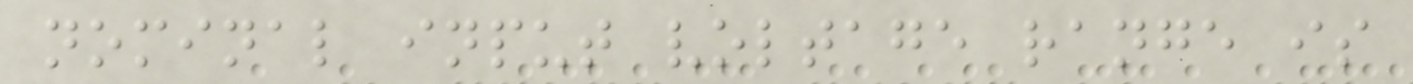nominal input voltage range is
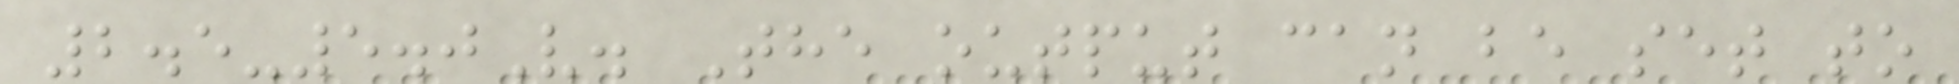2.5-5.0V. The output can be set to
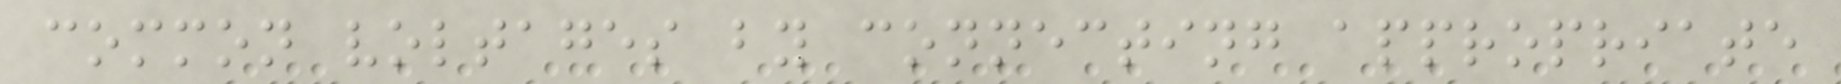common voltages by connecting appropriate
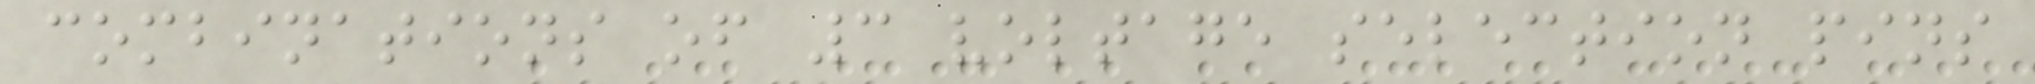combinations of 3 voltage selection pins
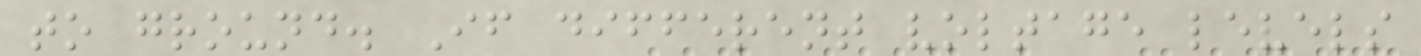to ground. If different voltage levels
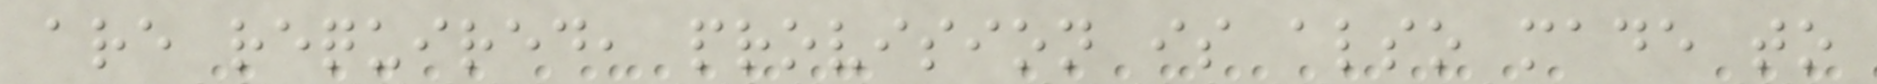are required, provision is also made to
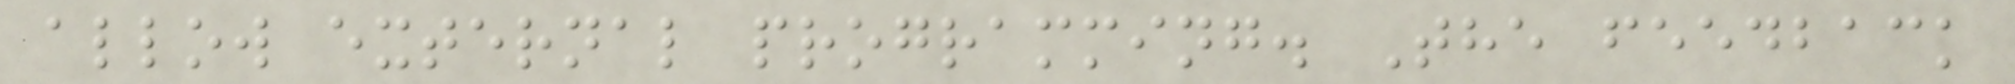allow external programming. The feedback
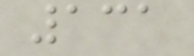131
